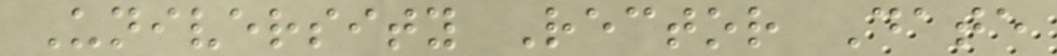University Rector Date
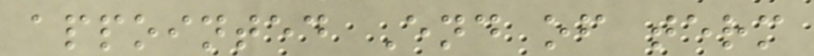appointed End of term
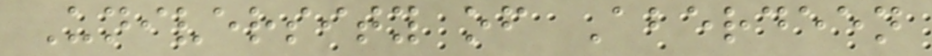University of Aberdeen
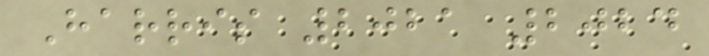Harris 2021 2024
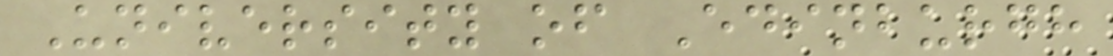University of Edinburgh
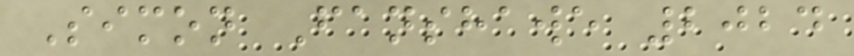Simon Fanshawe 2024
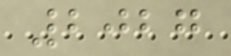2027
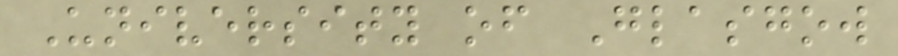University of Glasgow
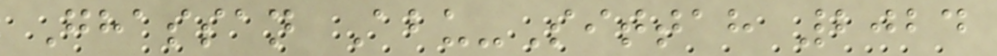Ghassan Abu-Sittah 2024
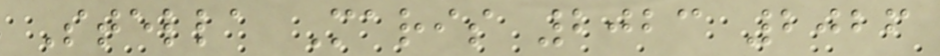Stella Maris 2023 2026
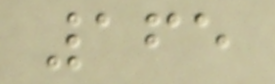165
